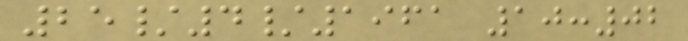25/4/1961 10:02
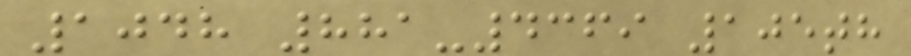1048 881-4369 105th
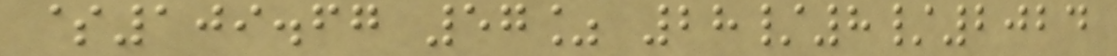$109.67 57% 28/8/2024
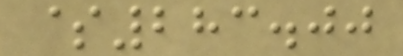$283.00
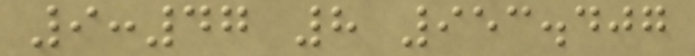9:47 8 953.407
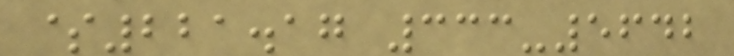$221.17 333-5642
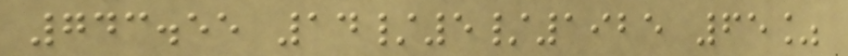743.55 14/5/1925 65%
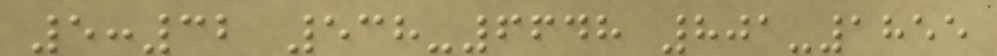5:32 538-6648 801-1855
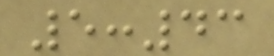5:43
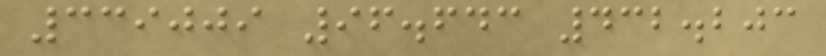339009 96.643 432.203
